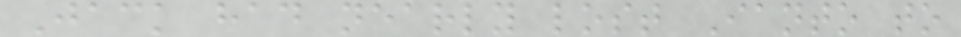Jack had nearly lost Ianto to
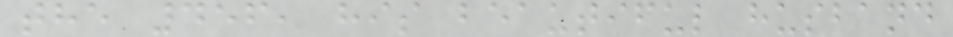the 456, his beautiful husband
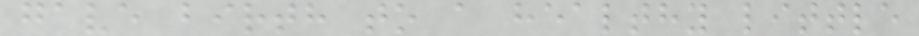gave birth to a healthy little
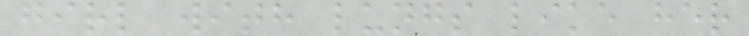girl with lungs like her
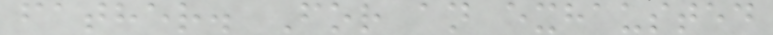father. For an exhausted
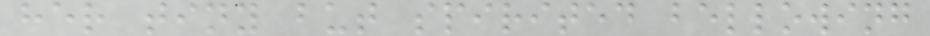her tiny but spirited bellowing
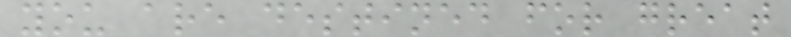you are destined for great
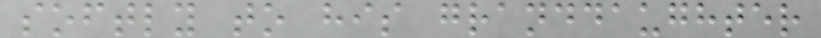softly to his granddaughter
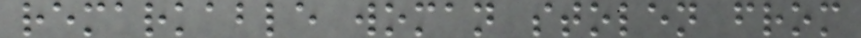remarkable woman stolen from
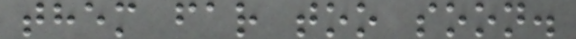them far too soon.
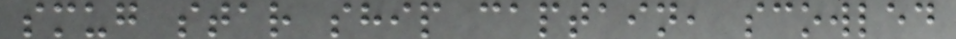smug star ship captain, scowled
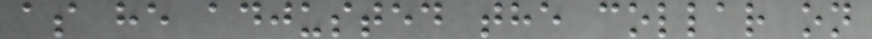as he adjusted the collar on
